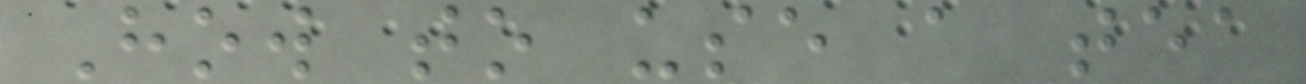How to use a tea
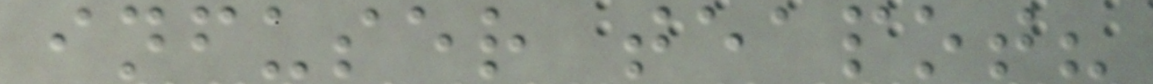infuser teapot?
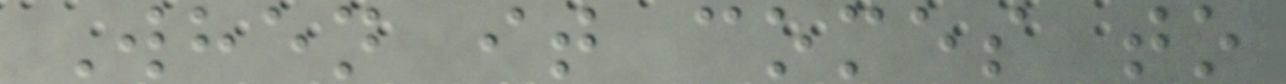When it comes to
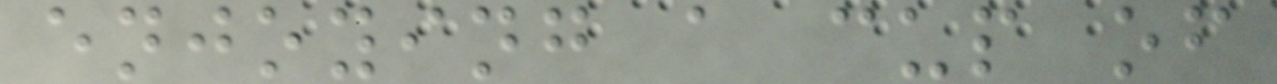enjoying a cup of
